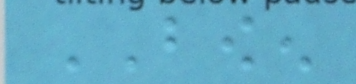BOWEN
